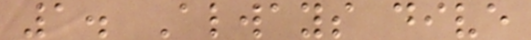1. Always dive
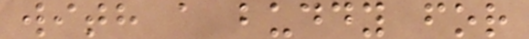with a buddy for
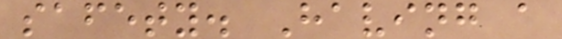safety. Having a
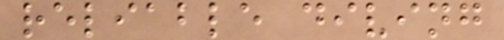reliable diving
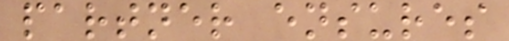partner ensures
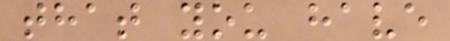that you have
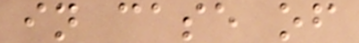in case of
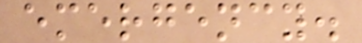emergency.
